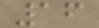16
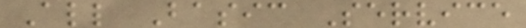All Basic Service
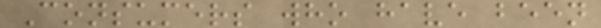Consumers who have been
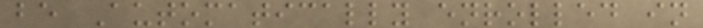be Automatically enrolled in
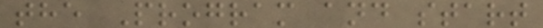the Program and start
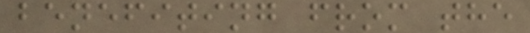benefiting from the
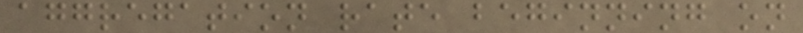aggregation rate beginning on
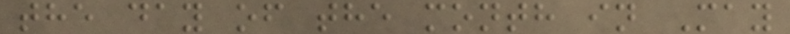the day of the month in May
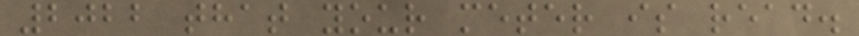2022 that your meter is read.
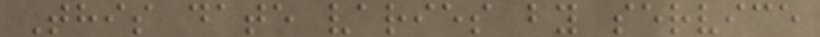This date varies by service
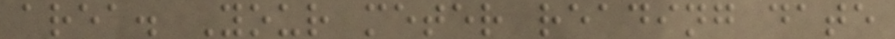area. Your meter reading date
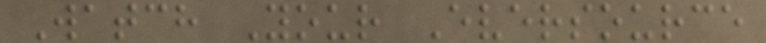Watch Your Eversource
